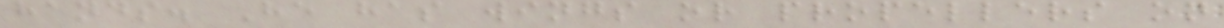hands. He has wings or propellers on
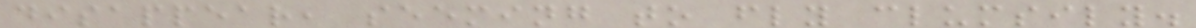disappear, seeming to fly clumsily.
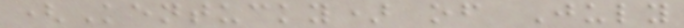(Kentucky) of July
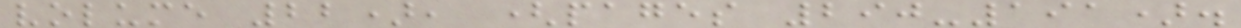volume 22), (pages 290-191).
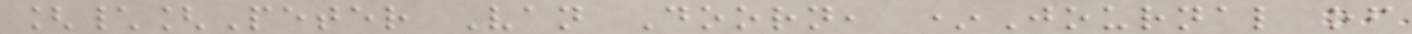[\[Peter Van Doorn, *Journal of
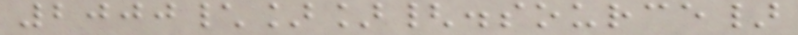2000\]]{.source}
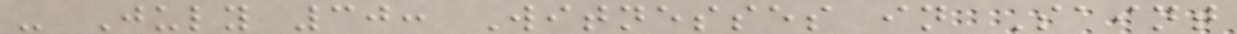- July 30: Witnesses in Saint
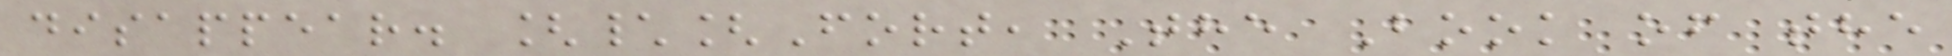disappear. [\[Fort, The Book of the
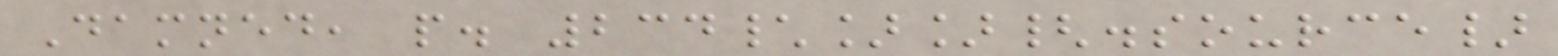Damned, p. 234\]]{.source}
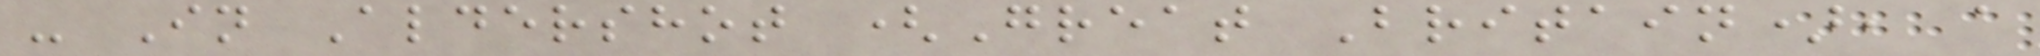- In Aldershot (Great Britain), a
